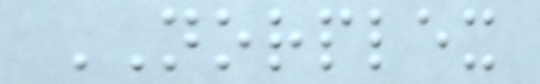NORPLEX
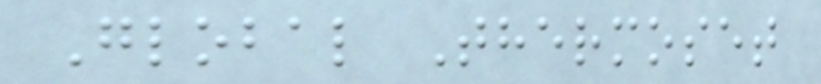Global Thermoset
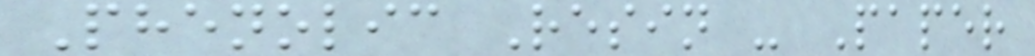Phenolic Resin - Paper
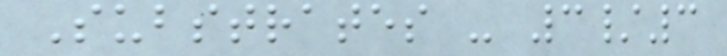Substrates - 3/3
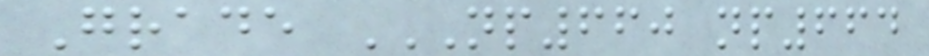Grade NP660 NP664
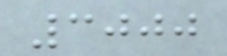3000
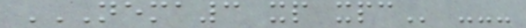NEMA3 XP XPC ---
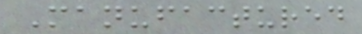Manufactured
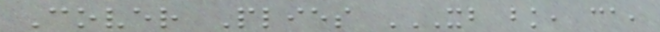Cover Plies XB BK, CA,
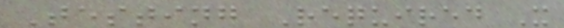Testing Required X
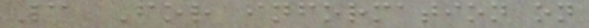3 For information on
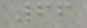66
